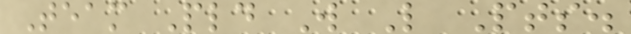Team Pld W L Pts.
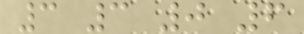3 3 0 6
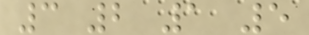3 2 1 5
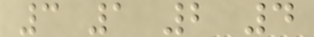3 1 2 4
